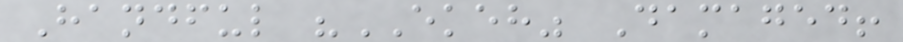Handful "EKEH" Damaged!
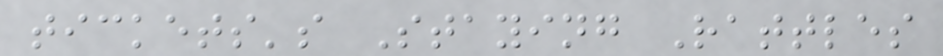tickets's Staying Rattles
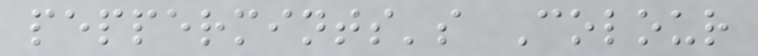peppermints's Colour
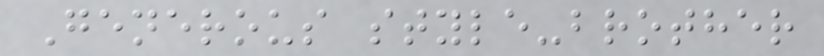Generous style-brother
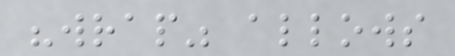"wrap" allows
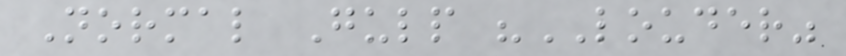Normal Gulp "LOUDER"
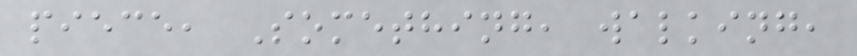piece, Something, walking,
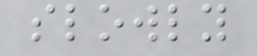slowly
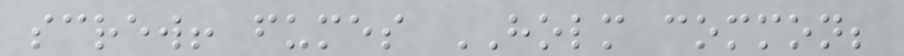screw! fumes HOLM common;
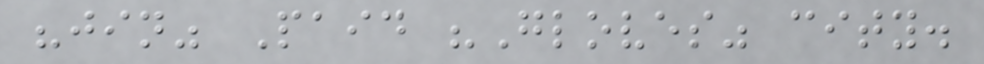"jin" Paid "Gloves" city.
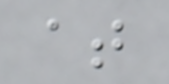at
